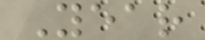Year
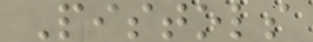Pistols
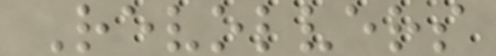Revolvers
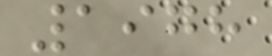1978
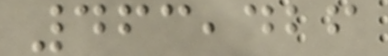463,426
